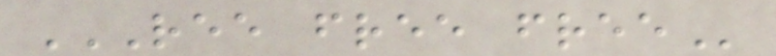REE FREE FREE
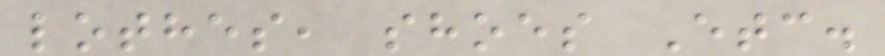lothes, shoes Etc.
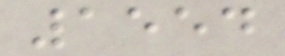1554
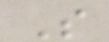S
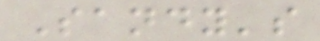Sandy's
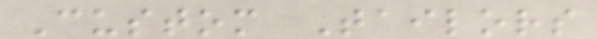Custom Tailors
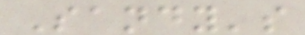Sandy's
